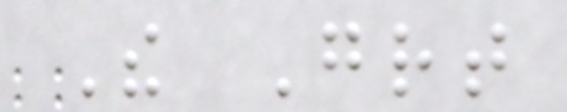The Great
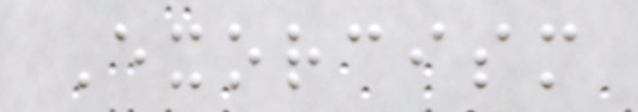Exorcism
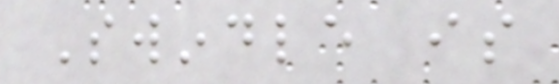Swindle is
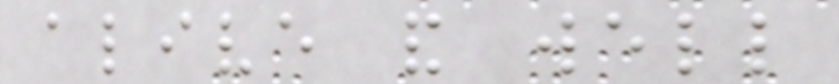alive and well
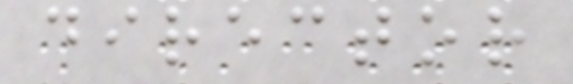director
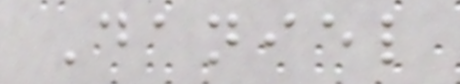Daniel
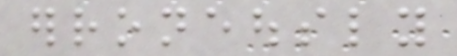erroneously
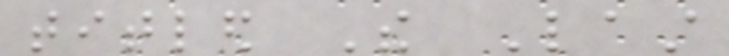titled The Last
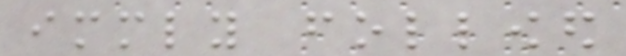immediately followed
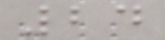24
